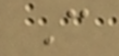C
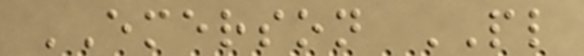EMERSON PL
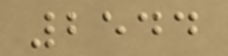2544
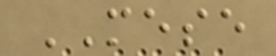MESE
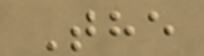The
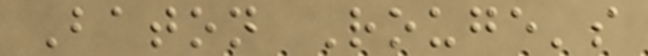Baton Rouge's
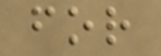for
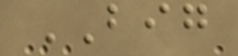BIG
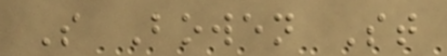S Bowen St
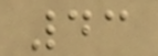43
